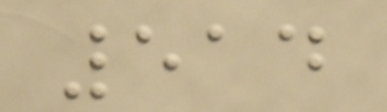514
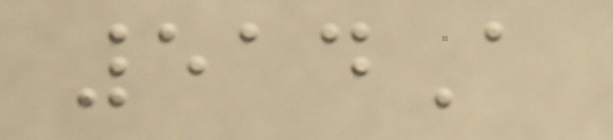514A
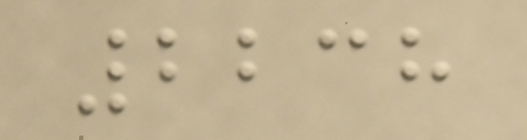2238
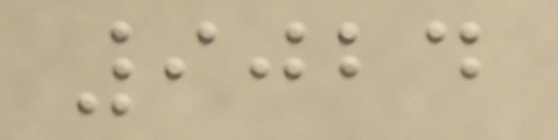9024
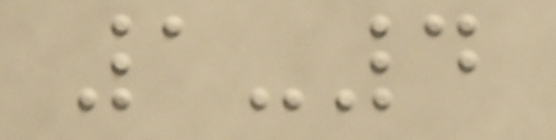1-4
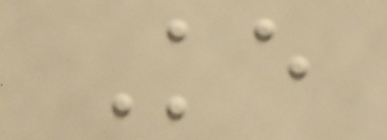Ke
